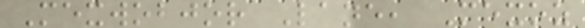Mexwobjor Lane, Mexoz
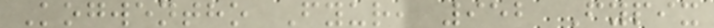Kogwentho Fyur, 952 Fypix
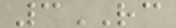3RC
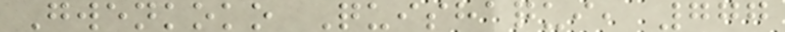Gwenkoko Quishaqui, 777
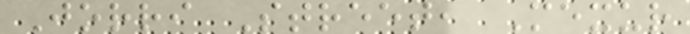Jorri Street, Mexur
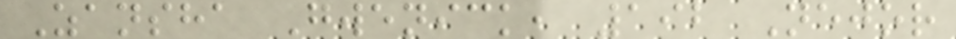Zansha Gwenick, 192 Nejor
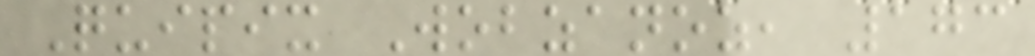Quipix Wobzanoz, 173
